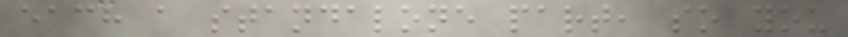each a standalone part, so you
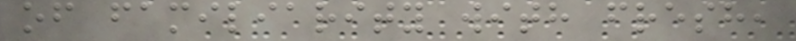of familiarity with fresh,
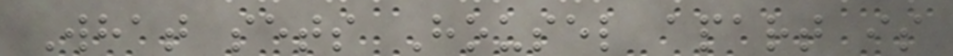What sets Housel apart is
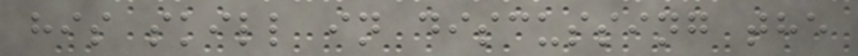his skill in discussing the
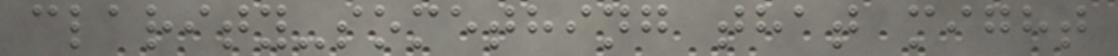clarity-something that might
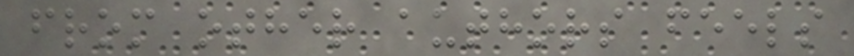from other authors feels
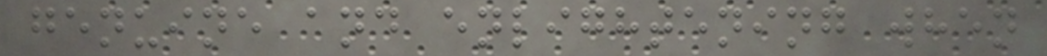genuine and enlightening when
